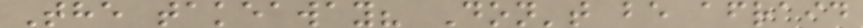The takeaway? Don't be afraid
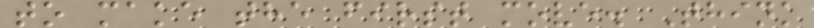to make the first move. Think
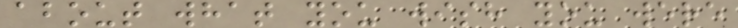about what you wish you were
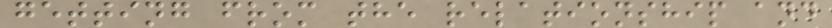getting from the relationship and
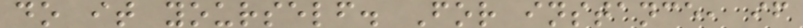do it yourself. For instance, if
